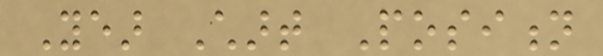Year Chart Position
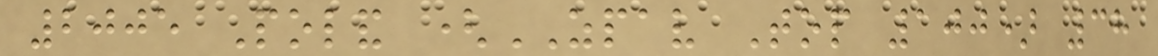2005 Poland (ZPAV Top 100) 38
